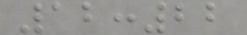12:22
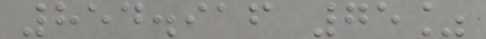854.916 75%
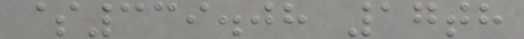$339.08 17th
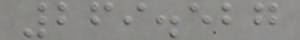269.527
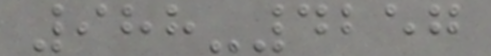988-4257
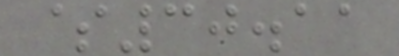$30.11
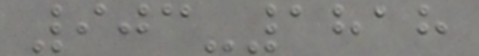903-1818
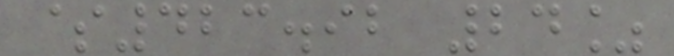$423.92 24%
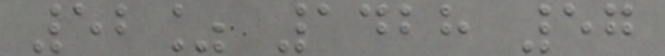52% 1428 57
